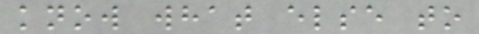know what else to
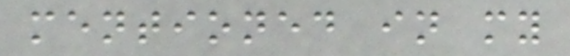mentioned in my
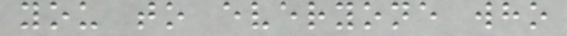you to everyone who
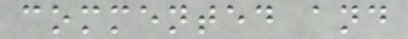commented and
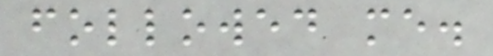followed me.
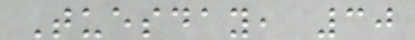Tuesday, 30
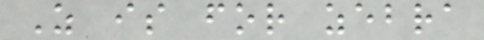Z is for zebra
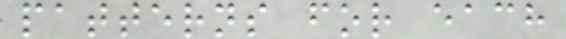patterns for each
